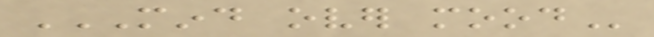MIND OVER MOOD
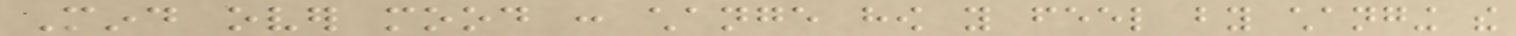Mind over mood : change how you feel by changing the
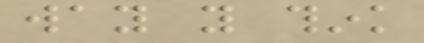way you think
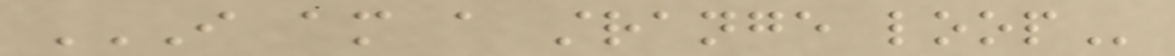I AM A STRANGE LOOP
